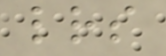lrs
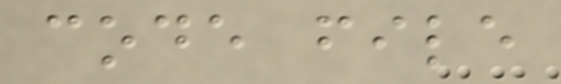code file
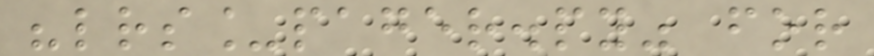"lrs_pager.py" for
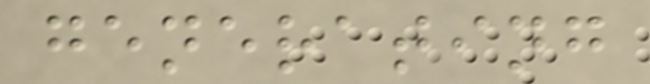generating
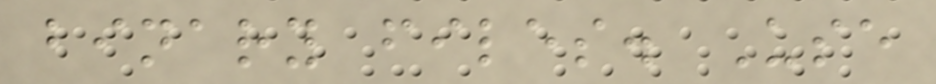binary files. Use
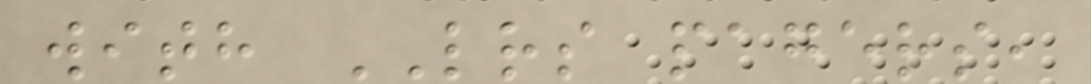with LRS pagers,
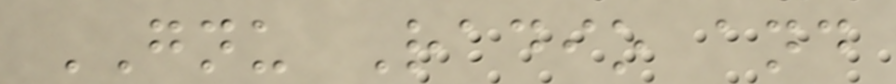GNU Radio and
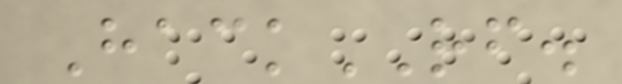HackRF.
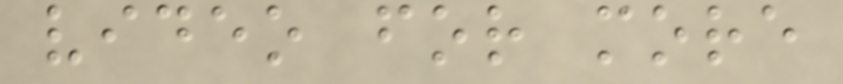video for more
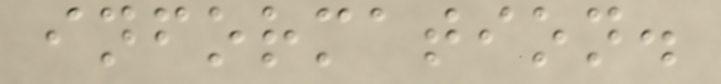information.
